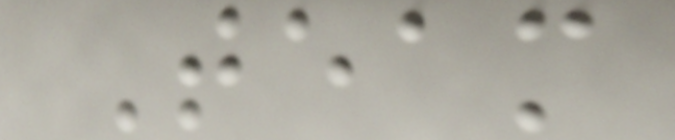Team
